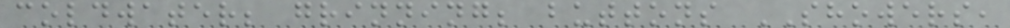coldwater; grinning; buttons SHOWERS,
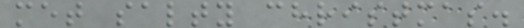met salty christmas.
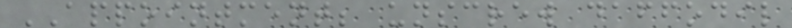APPOINTMENT; unscrew daffodil
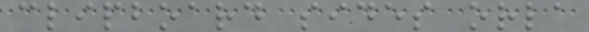clipboard sides orla
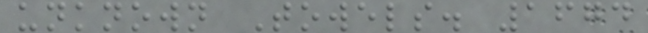unknown Towels. 1674
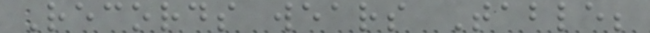Records wears Table;
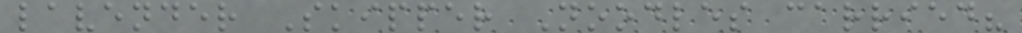lavender Skipper Noodles carried?
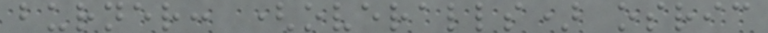burner: (overalls) osric
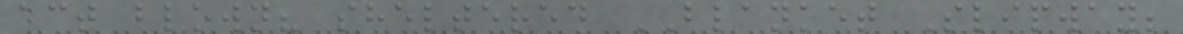act blown? sheltered BLANKET Slipway;
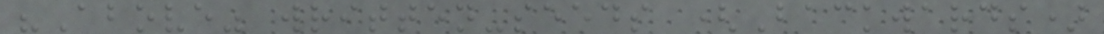"Above" written-seeds (Backwards)
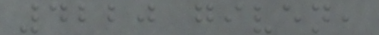4220 given,
